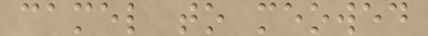camel to meowed
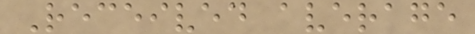Received average
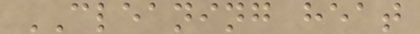CLEANING heat
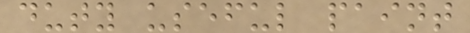duty useful paint
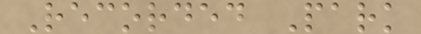Recorded Park
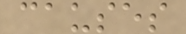causes
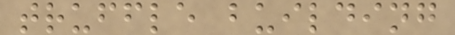truffle building
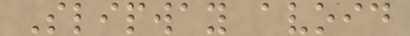Slipway avoid
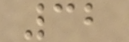32
